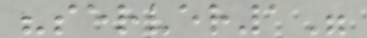"server1"
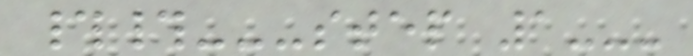##---step 1---
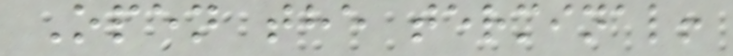Open the terminal!
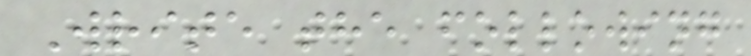Write the following
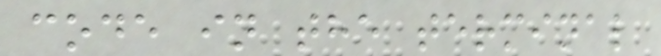code in the terminal
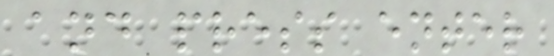and press enter
